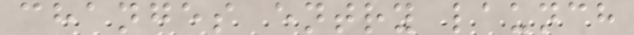changes entry launch
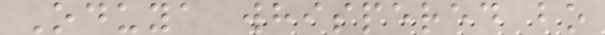Oduya whispered bo
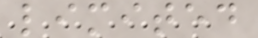limited
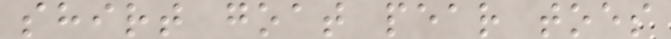shirt goat pear toes
